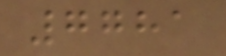7781
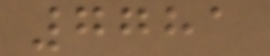7781
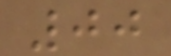00
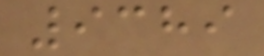9389
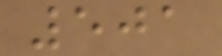501
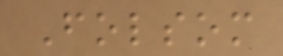Folsom
